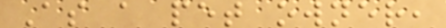As a pet owner,
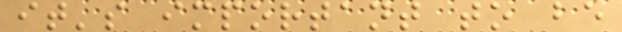it's important to be
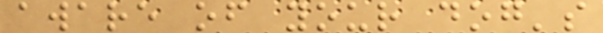aware of your dog's
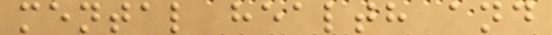mental health and
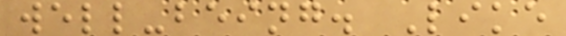well-being. Like
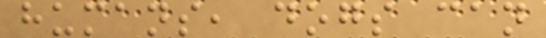humans, dogs can
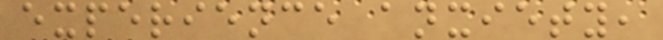experience anxiety,
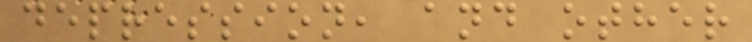depression, and other
